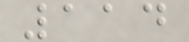114
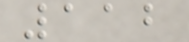112
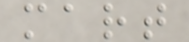mart
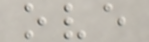ove
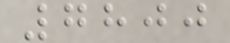7800
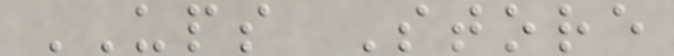UPS Store
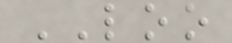LOO
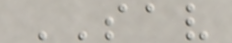SAV
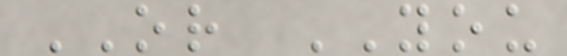OR YOU
